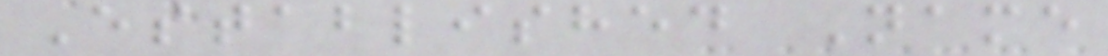Established Name
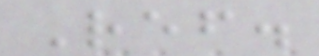Ref.
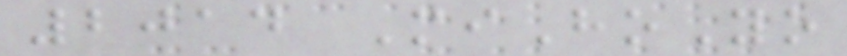2014 MiHoYo
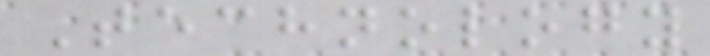Technology
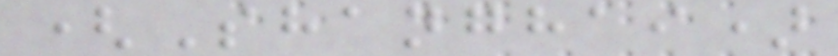(Shanghai)
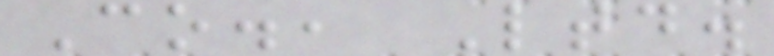Co., Ltd.
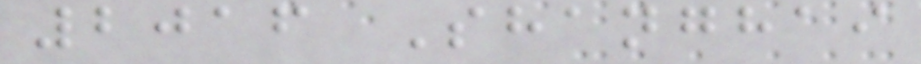2016 Shanghai
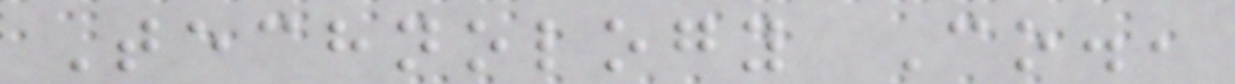Technology Co.,
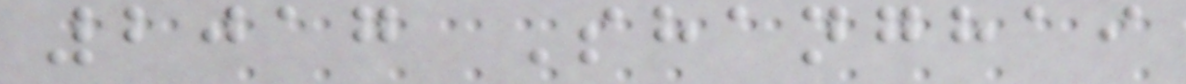2017 Shanghai
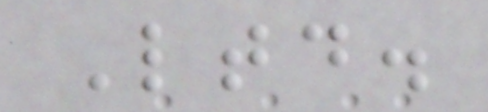Ltd.
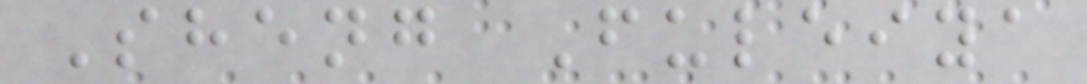Sheng Fuleiya
